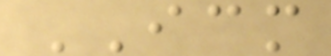ICM
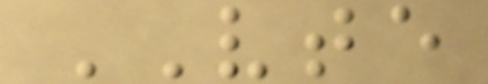VTE
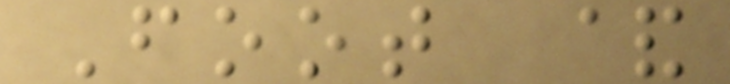Foot &
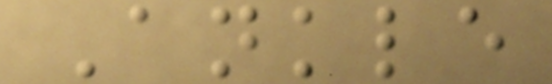Ankle
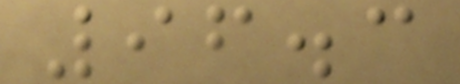96.3
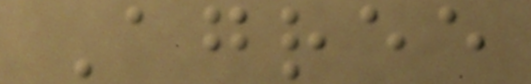Agree
